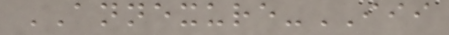ANNEXURE-III
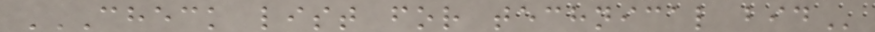CHECK LIST FOR TECHNICAL BID
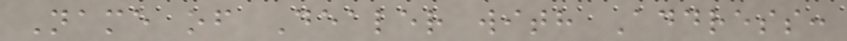Name of Dealer with Address:
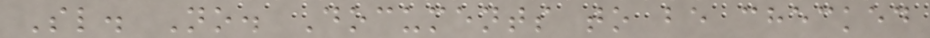Sl. No. Documents to be checked
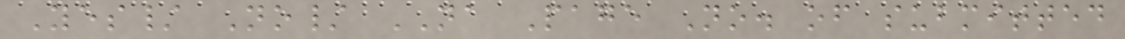Yes/ No/ NA Page No. of submitted
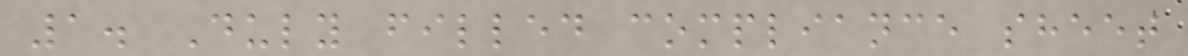1. Duly filled compliance sheet
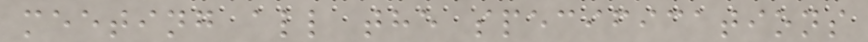meeting all the specifications
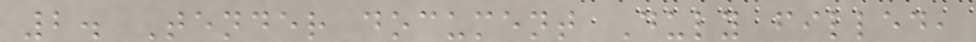2. Tender document Duly filled,
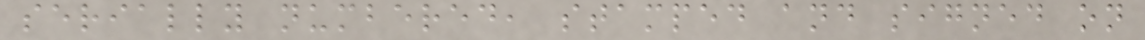serially numbered, stamped and signed on
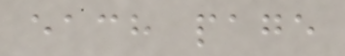each page
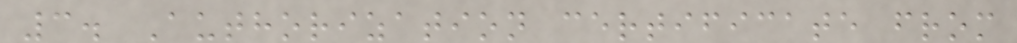3. Authorization certificate from
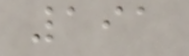191
